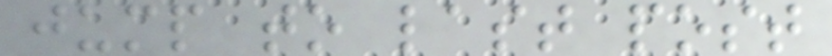jump to last post
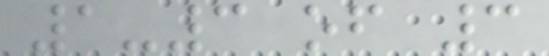1-3 of 3
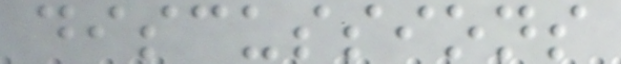discussions
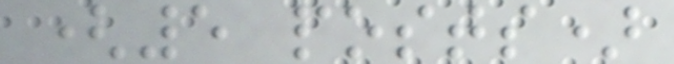(5 posts)
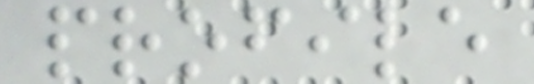profile
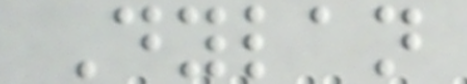Dylan
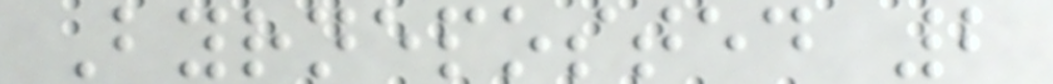Byrneposted 2
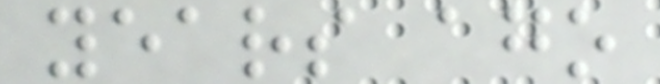years ago
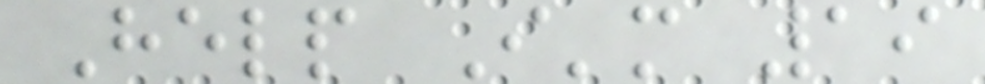Help I'm 19
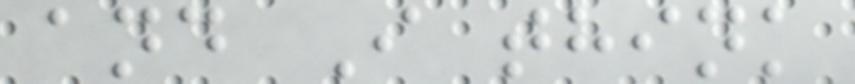and I think
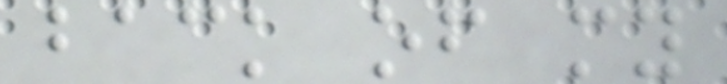back of my
